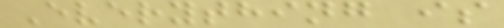Everything is
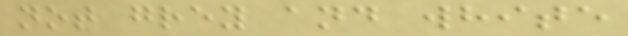not grey and white
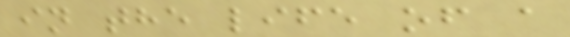in the life of a
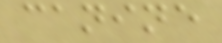canine
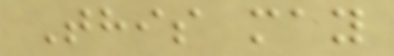This may
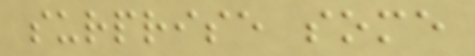surprise some
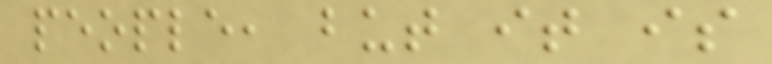people, but it is
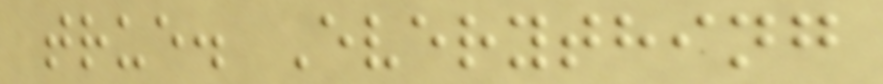true. Everything
